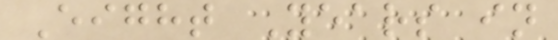Eight Years in
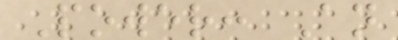Power: An
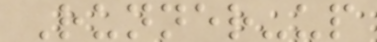Runner-up
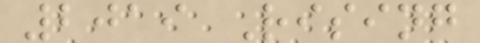2019 Rising
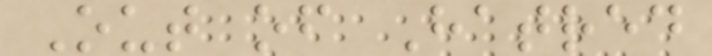Out of Hatred
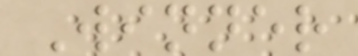Winner
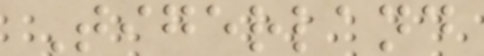Tigerland
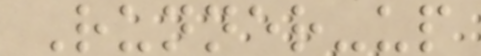Runner-up
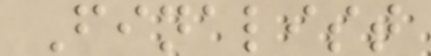Finalist
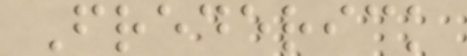Frederick
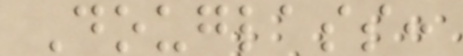Douglass:
